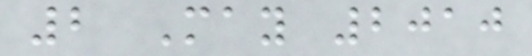2 May 2010
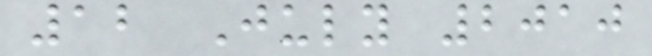12 July 2010
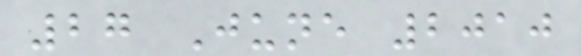27 June 2010
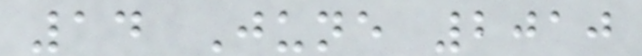14 June 2010
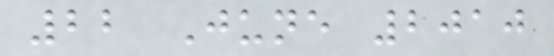22 June 2010
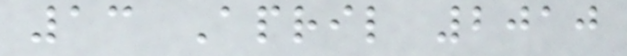13 April 2010
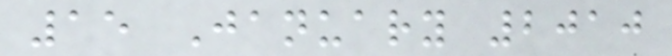15 January 2010
